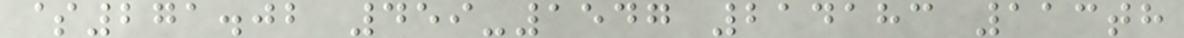$271.02 459-1547 214183 113th
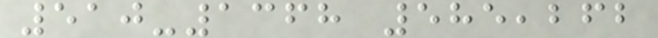510-1368 585,262
